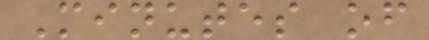Minutes of
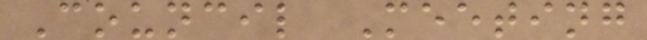Council Meeting
